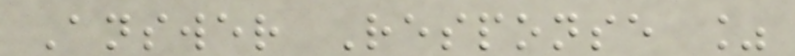Answer Response %
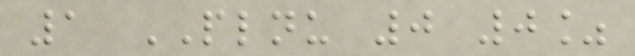1 PLNU 0 0%
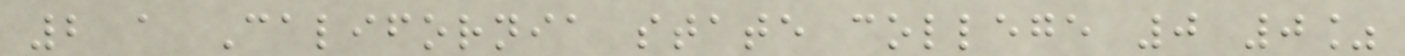2 a California state college 0 0%
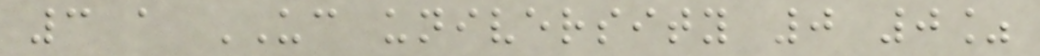3 a UC university 0 0%
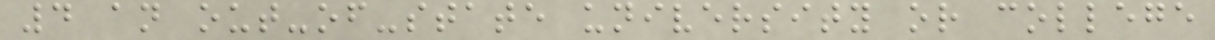4 an out-of-state university or college
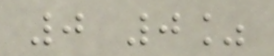0 0%
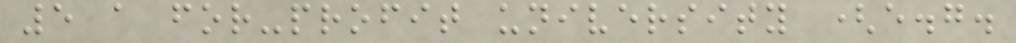5 a for-profit university (e.g.
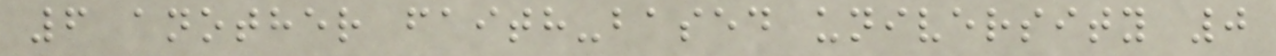6 another faith-based university 0
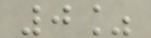0%
